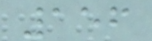156
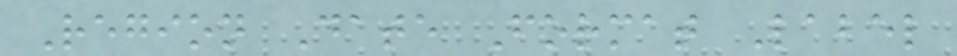Region Date Format Label
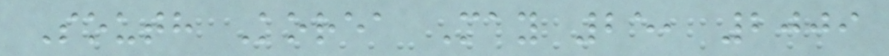South Korea May 25, 2009
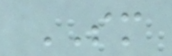SM
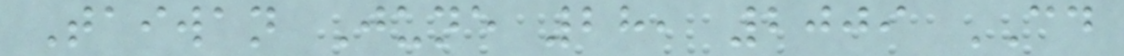Taiwan June 28, 2009 CD
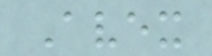Avex
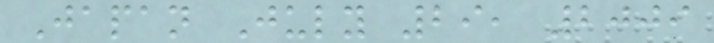Japan July 29, 2009
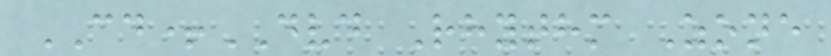CD+DVD Rhythm Zone
